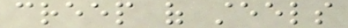creep of steels
